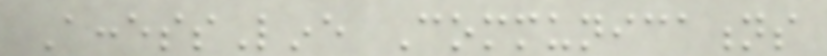AccessLine Communications
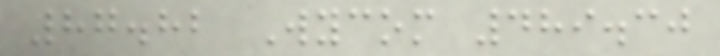87.82 Wycom 489.30
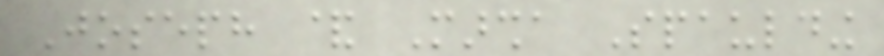Joseph & Marsha Spaulding
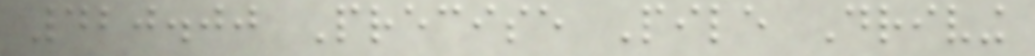420.00 Precise Pile Driving
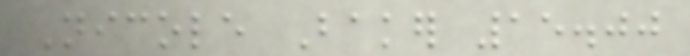Nicole Baker 15.00
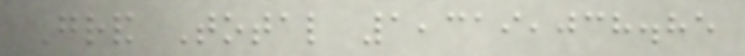Grand Total 1,319,038.85
